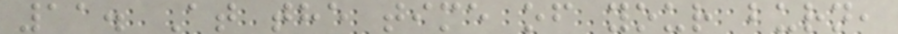11. At the time of your burn,
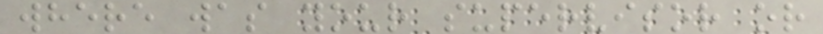where was your supervisor or
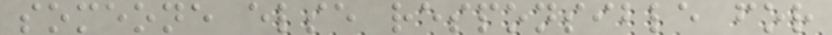someone else responsible for
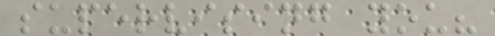supervising you?
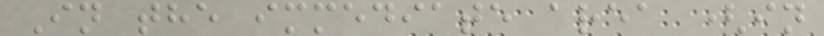In the immediate area (in
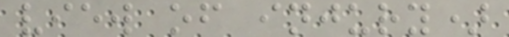view of injury)
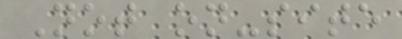Not on-site
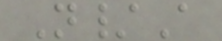N/A
